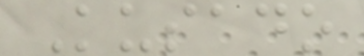Kusado
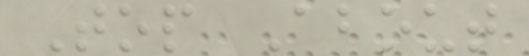Top About
